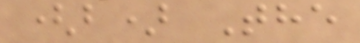(b) The
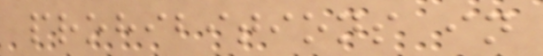prohibitions in
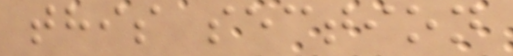this section
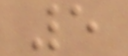5
